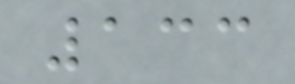133
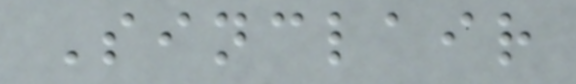Sinclair
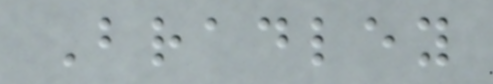Bradley
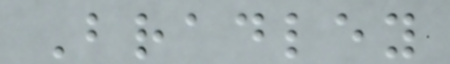Bradley
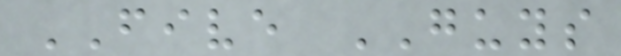FIVE GUYS
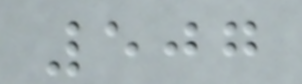507
